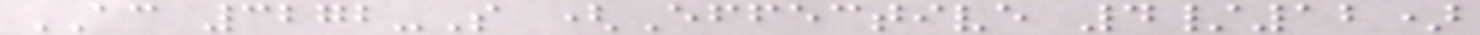AC 3272-S (Effective 4/12)
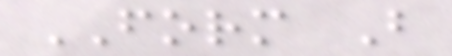FORM B
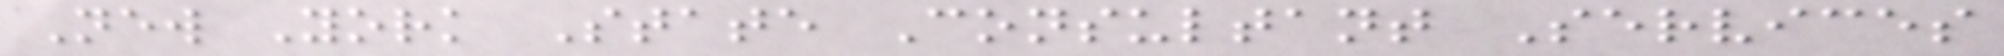New York State Consultant Services
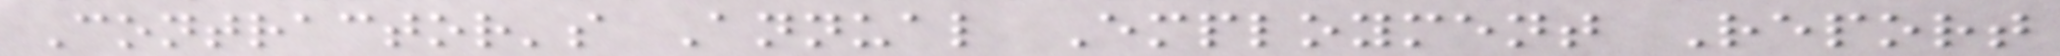Contractor's Annual Employment Report
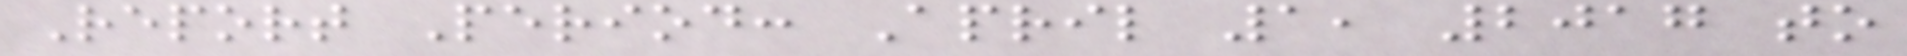Report Period: April 1, 2017 to
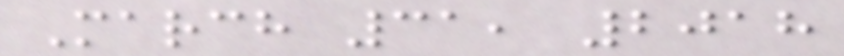March 31, 2018
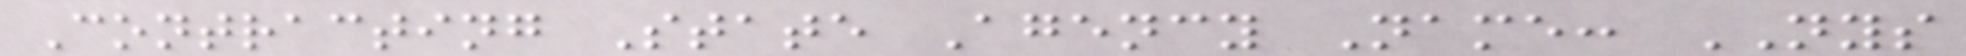Contracting State Agency Name: NYS
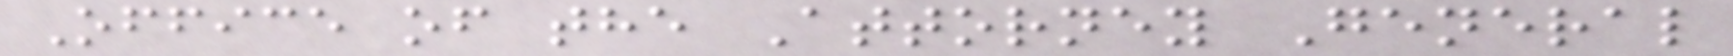Office of the Attorney General
